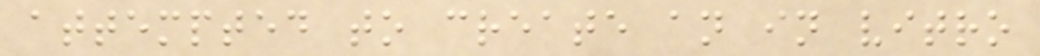attempted to create an in vitro
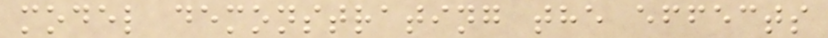model demonstrating the effects
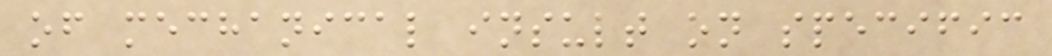of mechanical insult on specific
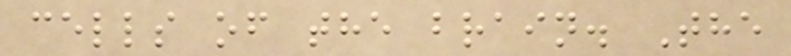cells of the brain. The
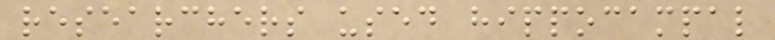researchers used hippocampal
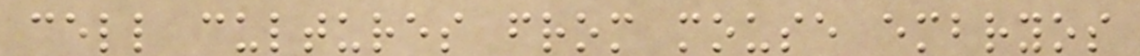cell cultures from mouse embryos
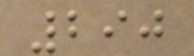290
